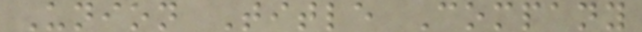Union Title Company
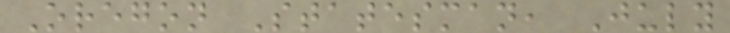Oregon Statesman, July
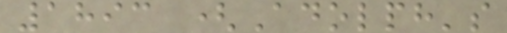1893 (Adolph's
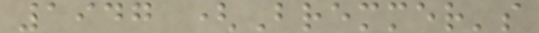1947 (Bremmer's
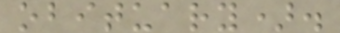obituary).
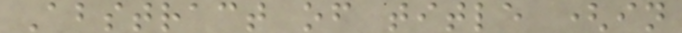Abstract of title (in
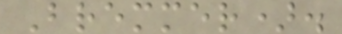Bremmer).
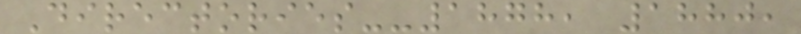Directories--1878, 1880,
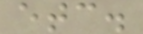etc.
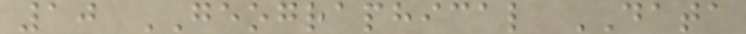10 GEOGRAPHICAL DATA
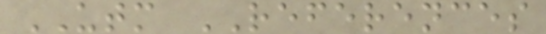UTM REFERENCES
